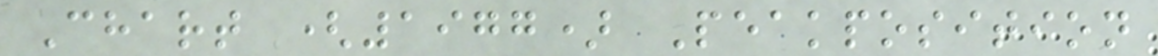Chart (1977) Peakposition
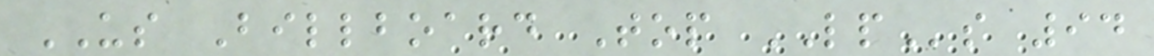US Billboard Top LPs 94
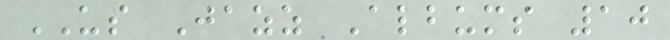US Jazz Albums 10
